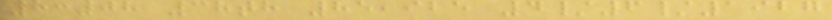8:08 38th 85,925 4/6/1927
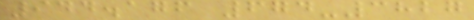944.176 674-3827
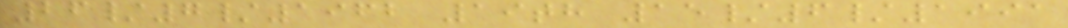26/7/1962 19th 15/6/1991
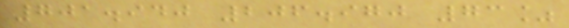701.940 206.970 73%
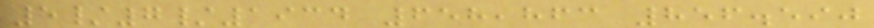5/7/1934 658,863 856.590
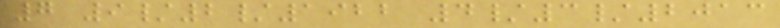7 9/2/1922 4/3/2013
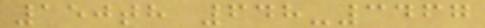150th 648-3467
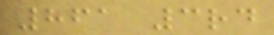861 3rd
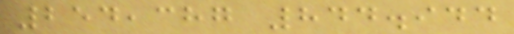254,387 844.944
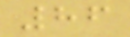86
